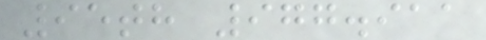95th 977.911
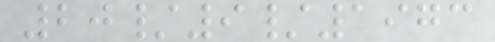20/9/1973
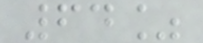64%
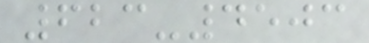623-4503
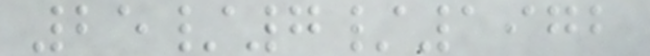25/7/1972
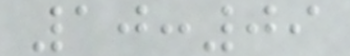10:09
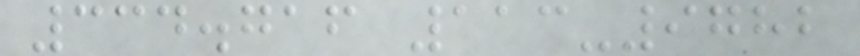334.716 113-9782
